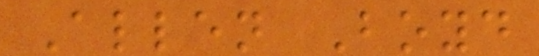Allen Boyd
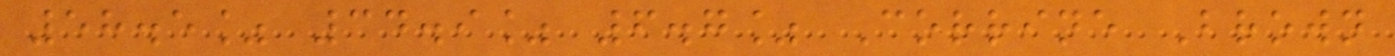58.5% 34.9% 6.7% Corrine Brown
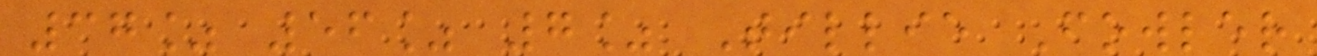37% 56% 7% Tillie Fowler
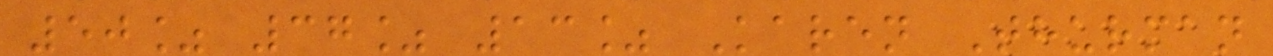50% 37% 13% Karen Thurman
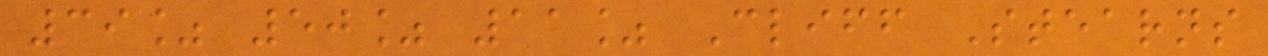39% 50% 11% Cliff Stearns
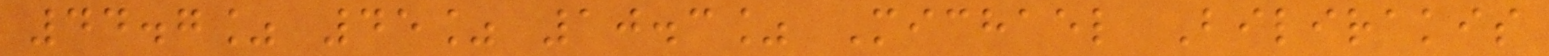44.7% 45% 10.3% Michael Bilirakis
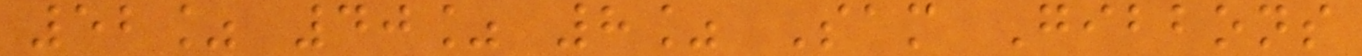52% 40% 8% Sam Gibbons
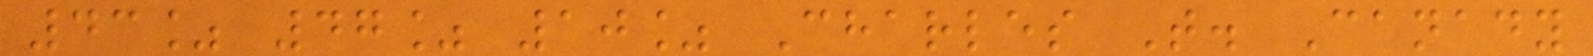43% 47% 10% Charles T. Canady
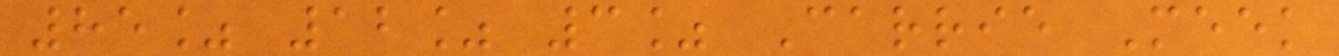85% 12% 3% Carrie Meek
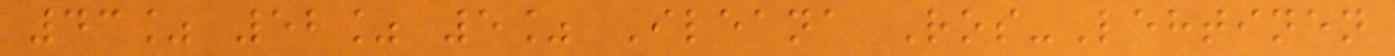43% 52% 5% Ileana Ros-Lehtinen
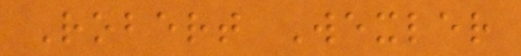Robert Wexler
